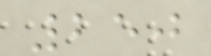250
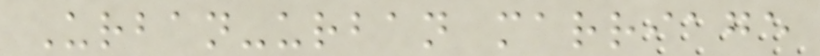Urban-urban marriage
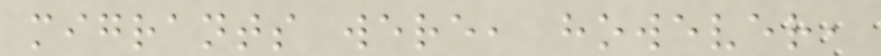migrants were, however,
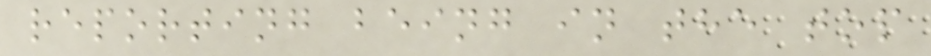reporting being in the top
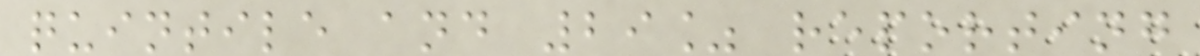quintile and 29% reporting
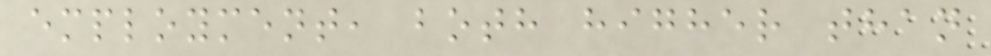employment, both higher than
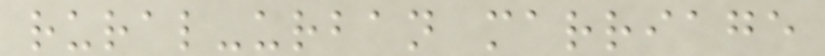rural-urban marriage
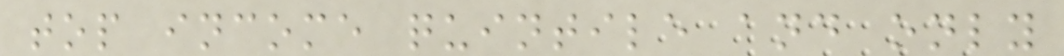top income quintile and only
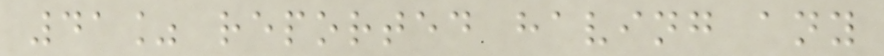41% reported having any
